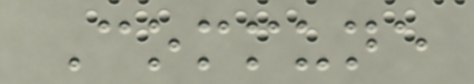Commune
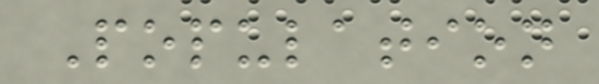Population
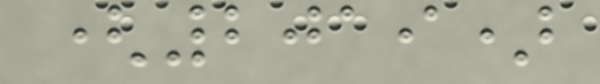(2019)
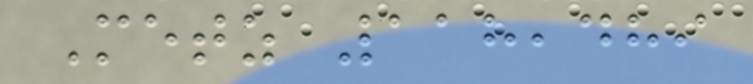Metz 118,489
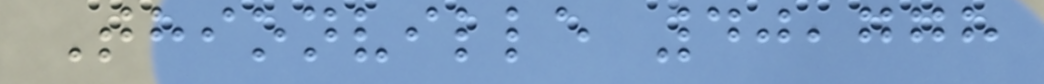Thionville 40,778
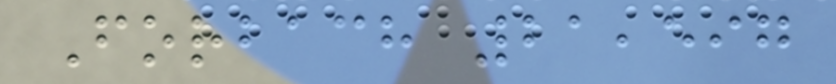Forbach 21,597
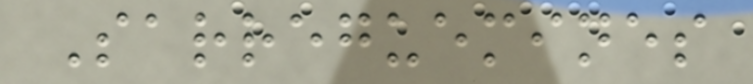Sarreguemines
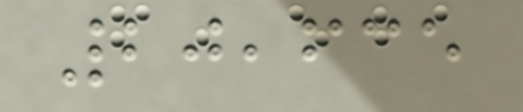20,635
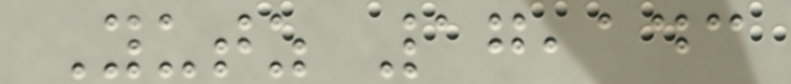Yutz 17,143
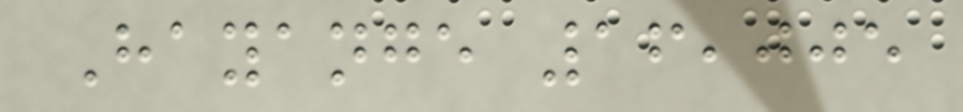Hayange 16,005
